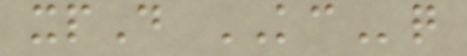xpD KCq
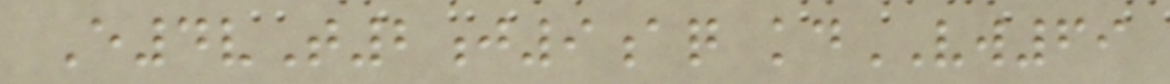E4vT2j9aq kdVW69
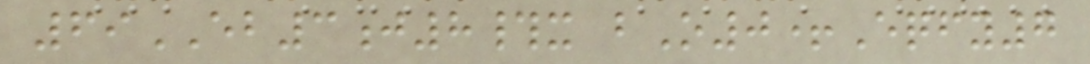69EB3j8#x bO0+Eqfy7
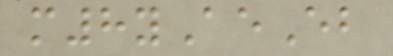m8yAeEb
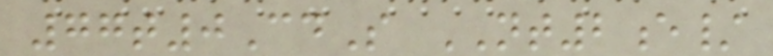77t0CdS NT2e/
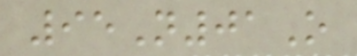95N01O
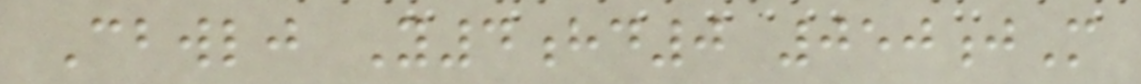Cbwlj Y4hd0 050jM
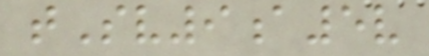tSv9a5v
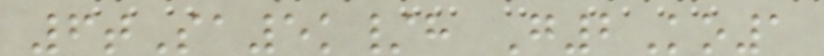6tSa5k/h G2Ko1
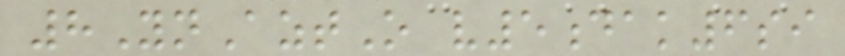8YnAztO v5dak6si
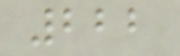222
